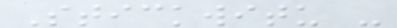Stickwitu -
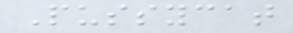Pussycat
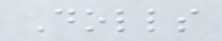Dolls
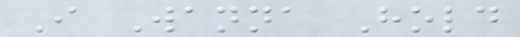I Wanna Hold
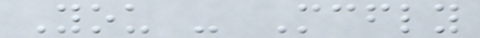You - Mcfly
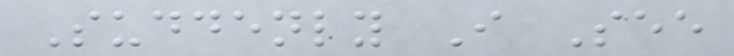Suddenly I See
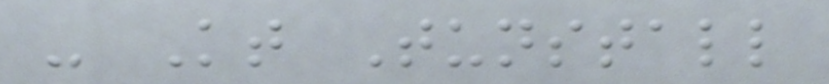- Kt Tunstall
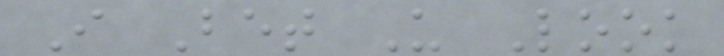I Bet U Look
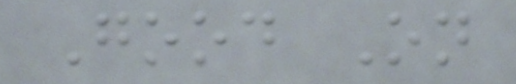Good On
